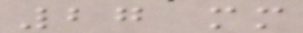27 mm
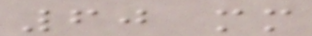60 mm
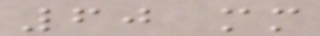60 mm
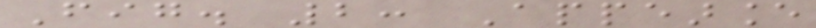Fig. 2: Appearance
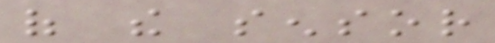of the sensor
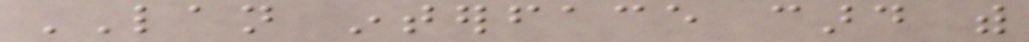LAN interface card with
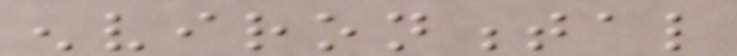environmental
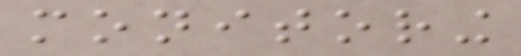monitoring
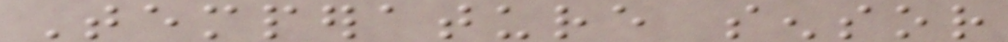Temperature sensor
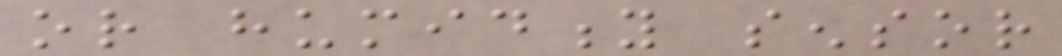or humidity sensor
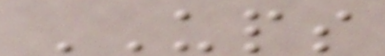UPS
